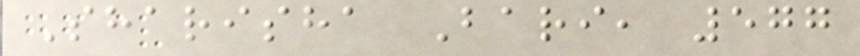Sharisha Bari, 577
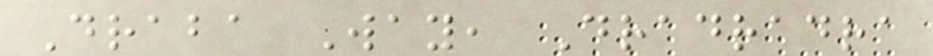Draba Way, Dradradra
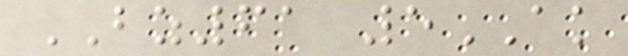BZ61 5AK
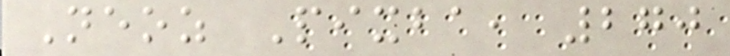Neoz Pixba, 270
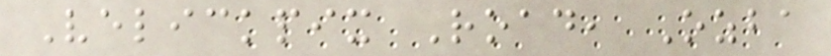Velickpix Road, Ozba
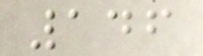146
